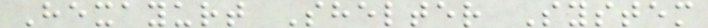Hexayurt Shelter System
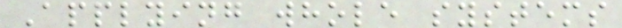Applying whole systems
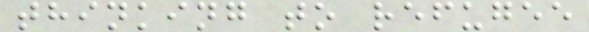thinking to refugee
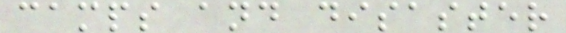camps and disaster
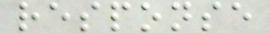response
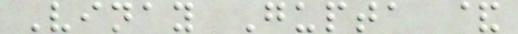Vinay Gupta &
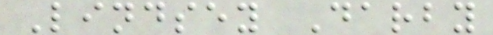Lindsey Darby
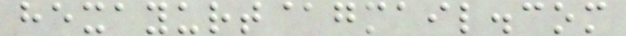hexayurt@gmail.com
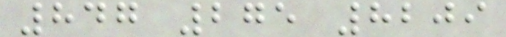847 275 8209
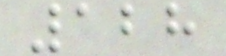128
